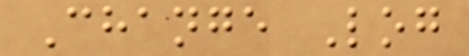Change Log
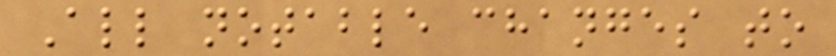All notable changes to
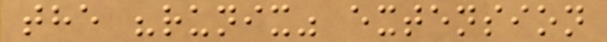the "runix" extension
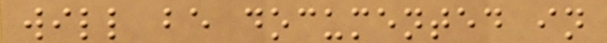will be documented in
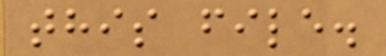this file.
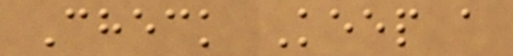Check Keep a
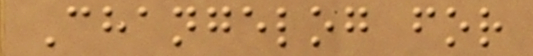Changelog for
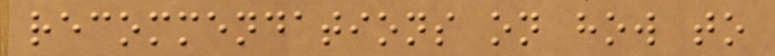recommendations on how to
